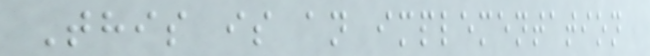This is an implementation
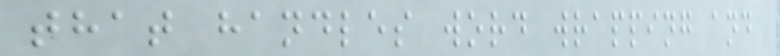that handles word wrapping and
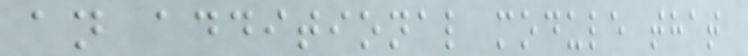an additional module that
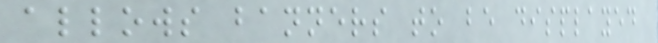allows banners to be displayed
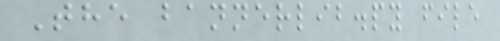The bannerlib.py file
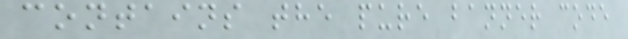contains the pure banner code
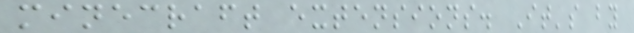minecraft extensions. It's by
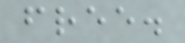free.
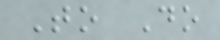To Do
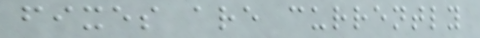fixes are currently
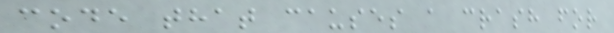code that causes a crash for
